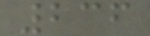236
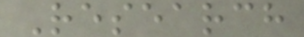Research
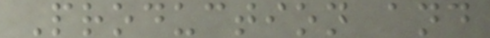Production and
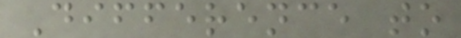Difference to
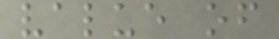value of
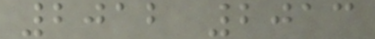2012 2013
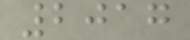2017
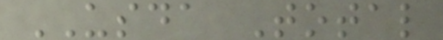USDA Total
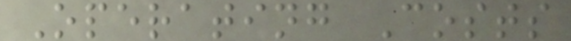Operating Costs
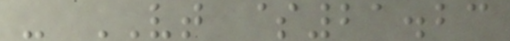- VT $21.23
